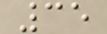35
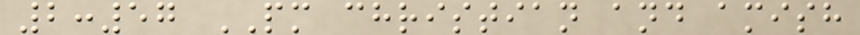2:57 PM christian and amish
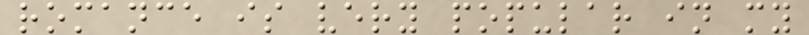romance is very popular in my
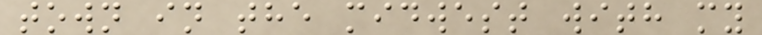town in the midwest with my
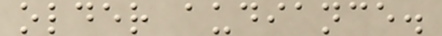older audiance.
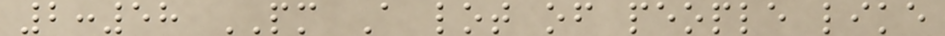2:58 PM A lot of people like
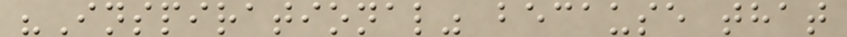"Inspirational" because that
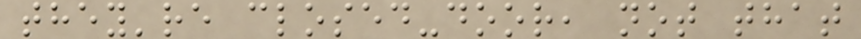they're closed-door, not that
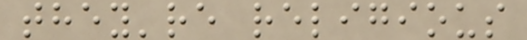they're religious
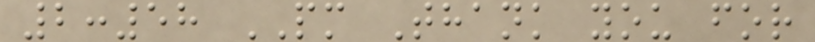2:58 PM Thank you for
